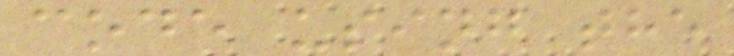code using the
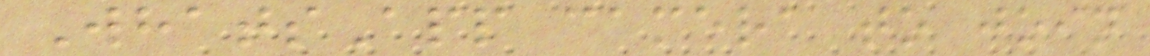WhatsApp camera to join
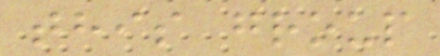this group
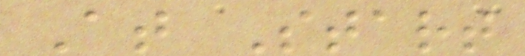At Start
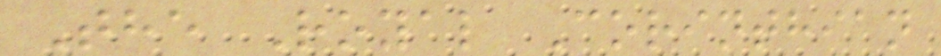The Royal Corinthian
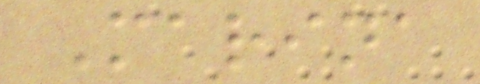Marina
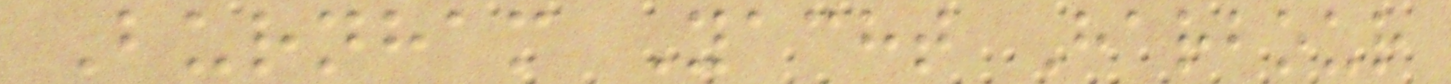Burnham Yacht Harbour
